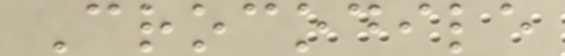Crocodile
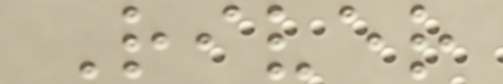River
